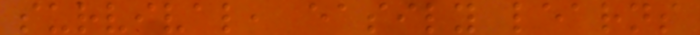survival, easily learns
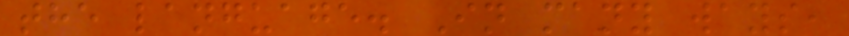the language. In many ways,
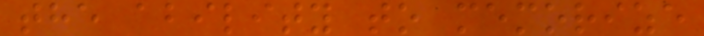the ability to memorize
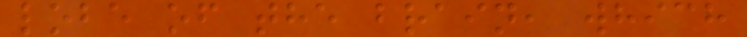lobe of the brain, which
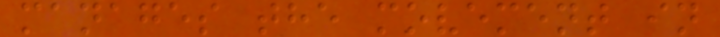manages the movement in
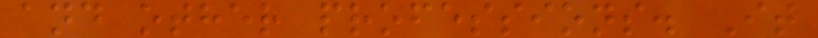and other professions. It
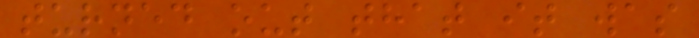turned out that it was
